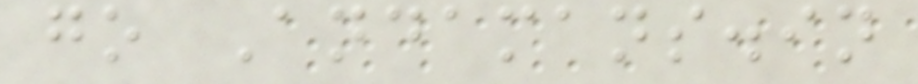go Andamans.in
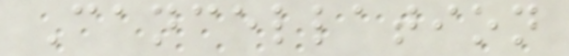Cancellation
